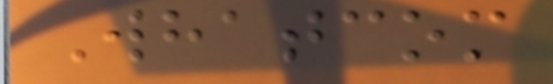Whatcom
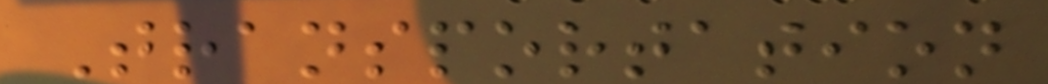Transportation
